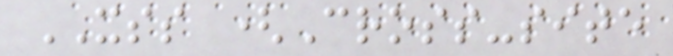XSS (Cross-site
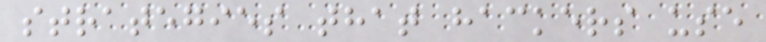strategies that hackers use
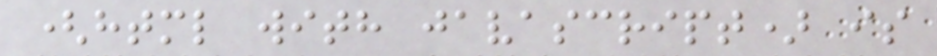(html with javascript) is
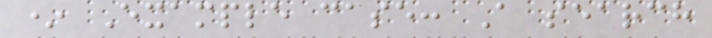* Example case: A search
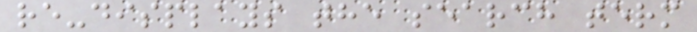re-displays the search term
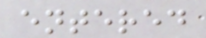entered
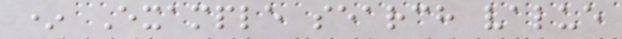* Example search value
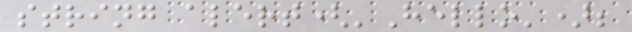string alert('Hello');
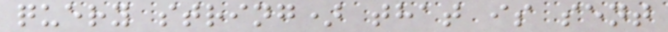query string) that is sent
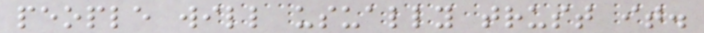people will usually trust it.
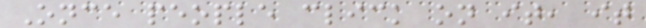Once people click on it, it
